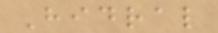Hidral
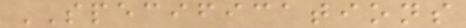SPECIFICATIONS
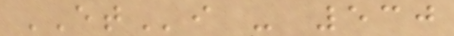ETi - 530
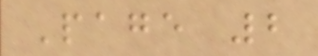Page 2
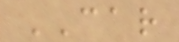CAR
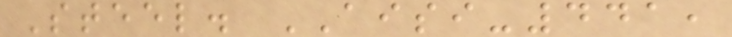Steel. AISI-441,
